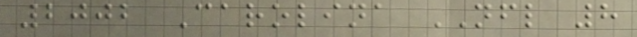2002 Carolina NFL 8
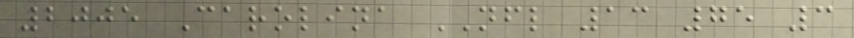2005 Carolina NFL 13 75 3
